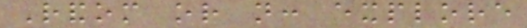Random or not: explore
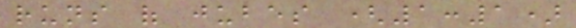runs of jubes (1:1)
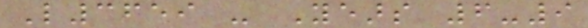L3659 - Years 6-9
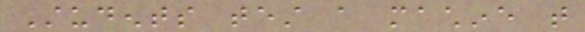Students test a machine that
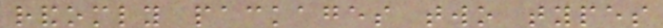randomly packages two types
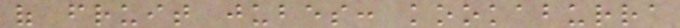of fruit jubes: kookaburra
